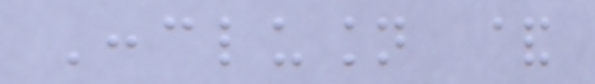Conclusion &
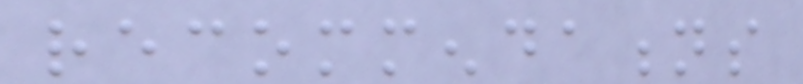recommendations
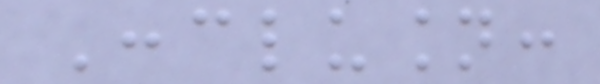Conclusion:
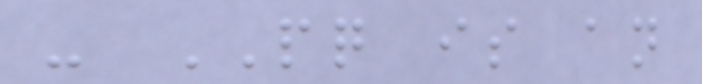- PQ is an
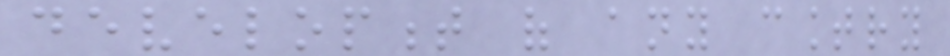development of any country
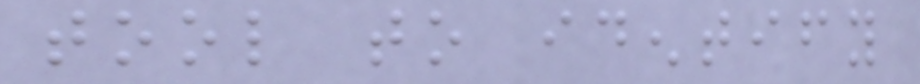tool to identify
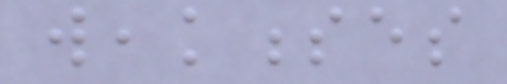weaknesses
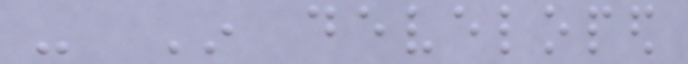- In developed
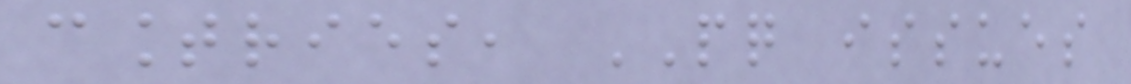countries, PQ issues
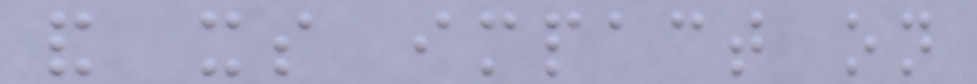and its impact on
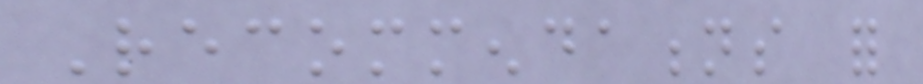Recommendations for
